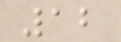12
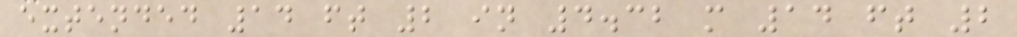extended 14 ft 2 in 4.32 m 14 ft 2
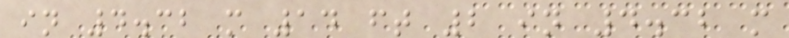in 4.32 m 14 ft 2 in 4.32 m
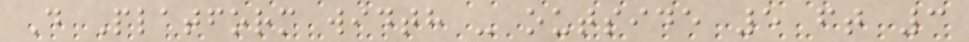D Platform width - outside 5 ft 3
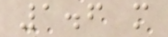1.6 m
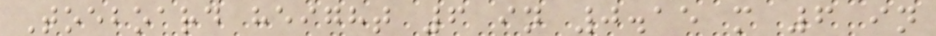Toeboard height 6 in 0.15 m 6 in
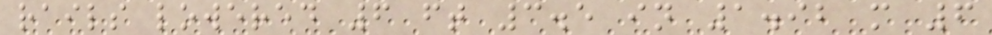rails lowered 6 ft 3.5 in 1.92 m 6
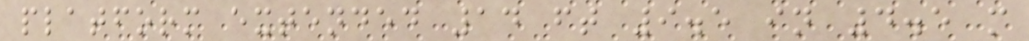platform extended 14 ft 9.5 in 4.5 m
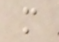m
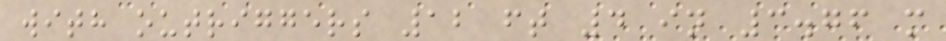with outriggers 12 ft 4 in 3.76 m
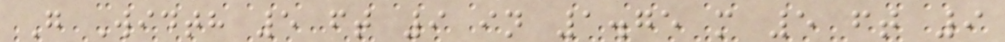G Width 5 ft 9 in 1.75 m 5 ft 9
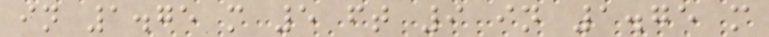in 1.75 m 5 ft 9 in 1.75 m
